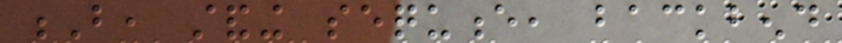B, standing sequence, backbend
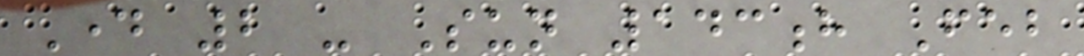Day 2 - Sun 143h Feb
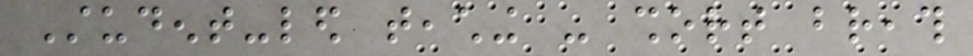Student-led teaching - short breath
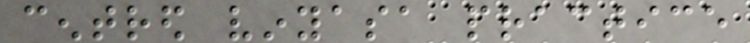centred vinyasa practice
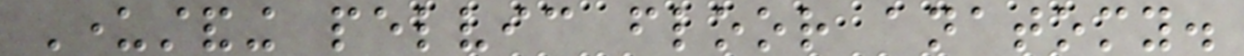Understanding pelvic floor anatomy.
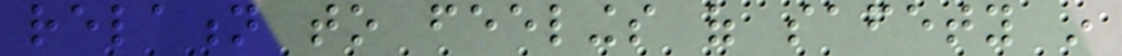relation to feelings of safety in
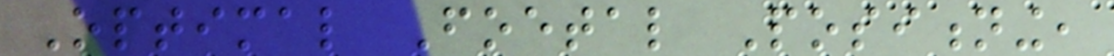Optimal Foetal Positioning,
